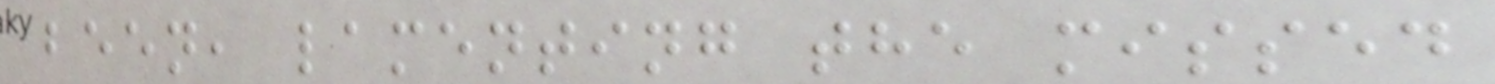been, lamenting the missed
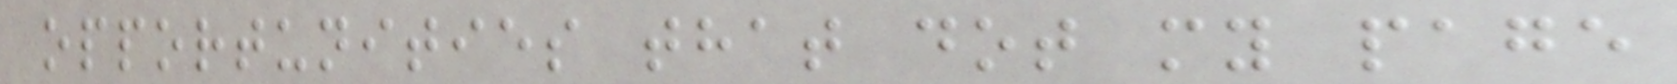opportunities that dot my page
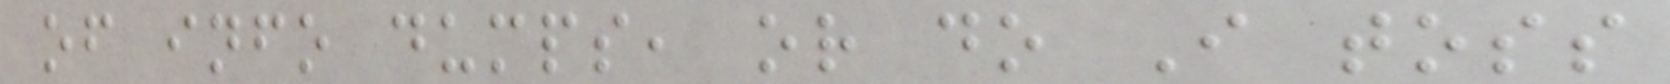of info dumps, or do I toss
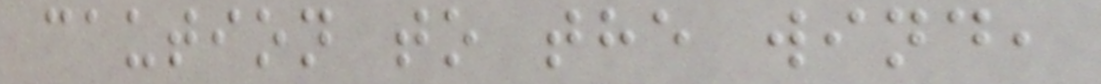caution to the wind,
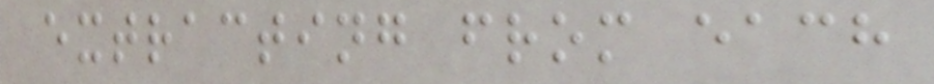extracting from each
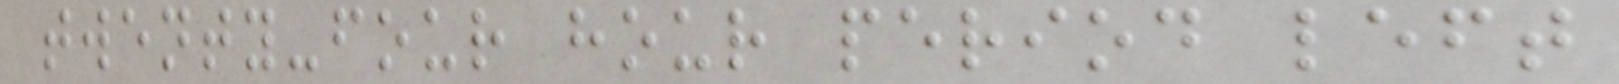twenty-four hour period left
